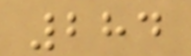284
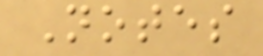Notes
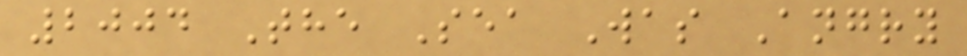2004 The Sea Was Angry
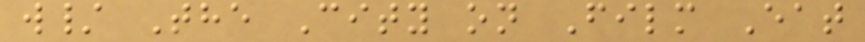w/ The City on Film Eat
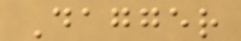Dagger
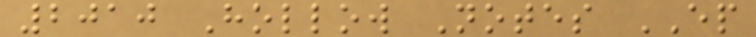2010 Hollow Notes EP
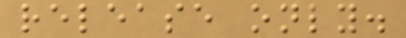release only.
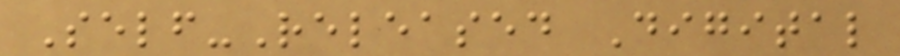Self-Released Digital
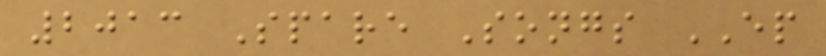2013 Spare Songs EP
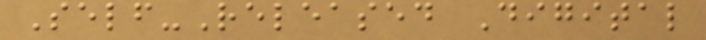Self-Released Digital
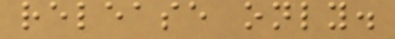release only.
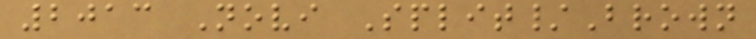2013 Novi Split/Brown
